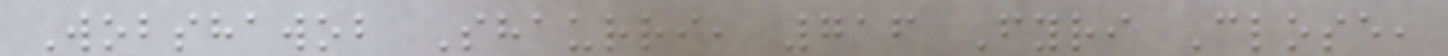Wobshawob Shaurri, 716 Fyri Close,
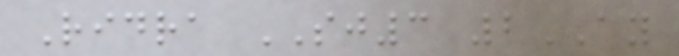Ridra SJ3 2AY
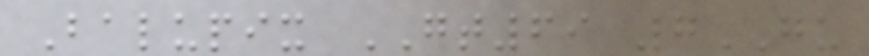Balupix GT69 7GU
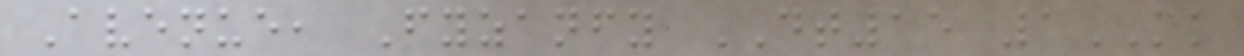Avenue, Fyzanfy DT15 1MK
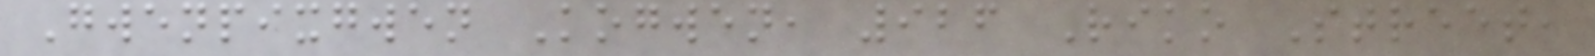Gwenpixgwen Kogwen, 926 Riko Street,
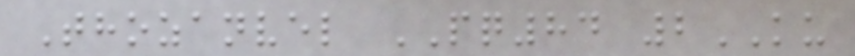Thozanvel PQ84 2KU
